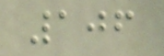106
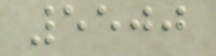5500
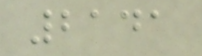2141
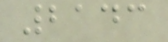2143
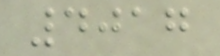4017
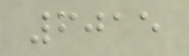6015
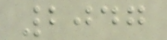2047
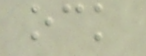ock
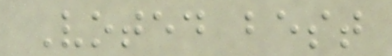Voted best
